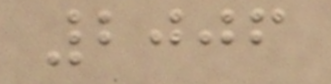2006
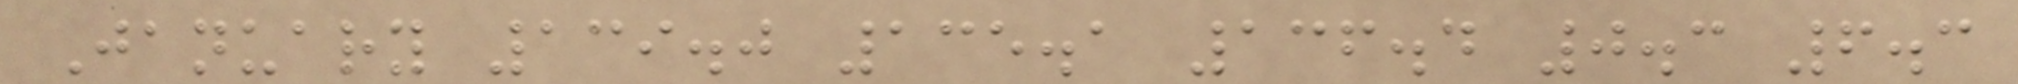January 139.0 135.1 136.4 0.3 6.3
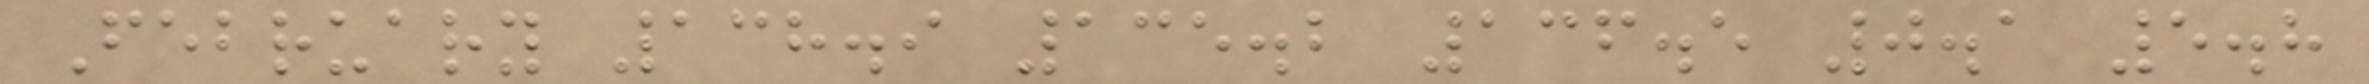February 138.9 135.2 136.5 0.1 5.8
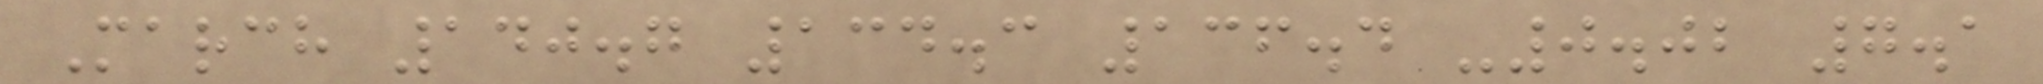March 140.7 134.3 136.4 -0.02 7.1
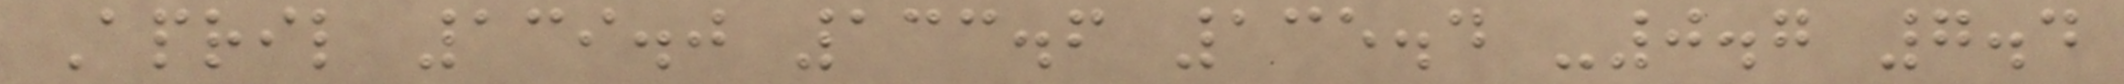April 139.0 133.6 135.4 -0.7 7.4
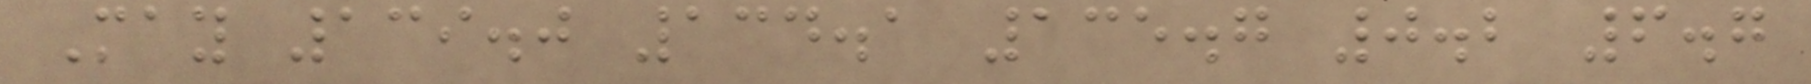May 139.0 134.1 135.7 0.2 6.7
